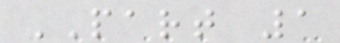PART 1
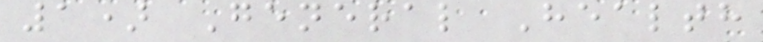1) General Health
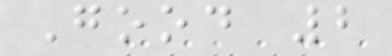Good 2
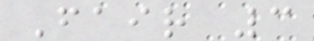Fair 3
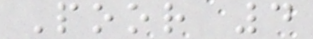Poor 4
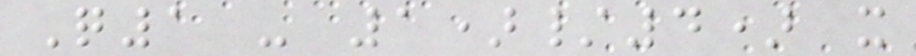Q1 - 1)/4) x
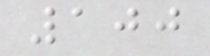100
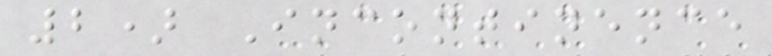2) Incontinence
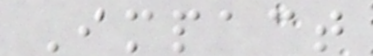Impact
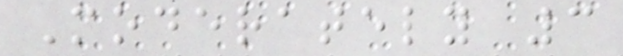Moderately 3
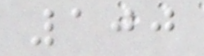100
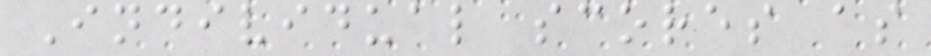Individual scores as
